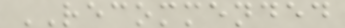RECOMMENDED
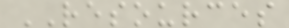RESOURCES
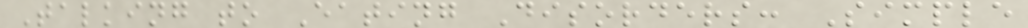Talking to Eating Disorders: Simple
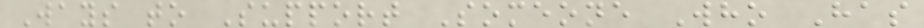Ways to Support Someone Who Has
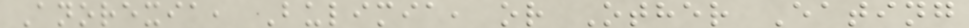Anorexia, Bulimia, or Other Eating
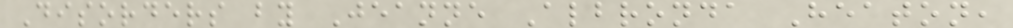Disorders by Jeanne Albronda Heaton,
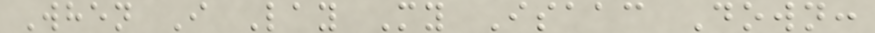When I Lay My Isaac Down:
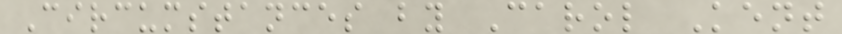Circumstances by Carol Kent
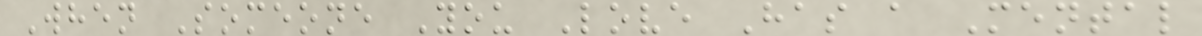When Someone You Love Has a Mental
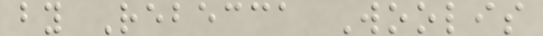by Rebecca Woolis
